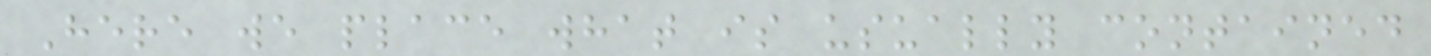Here we place what is usually contained
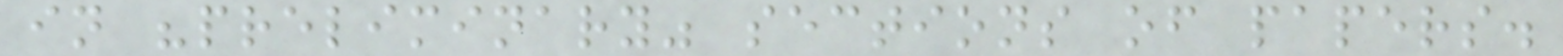in "preliminary" sections of papers.
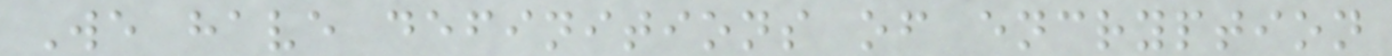We have definitions of encryption
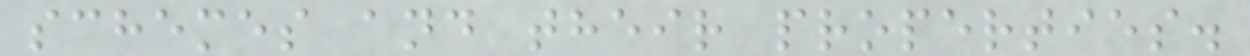schemes and their properties.
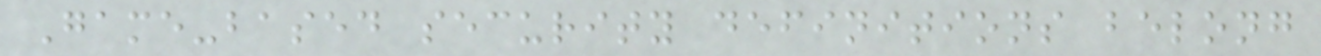Game-based security definitions belong
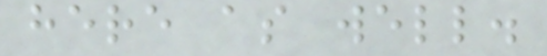here as well.
